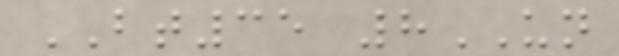BT35 8UN
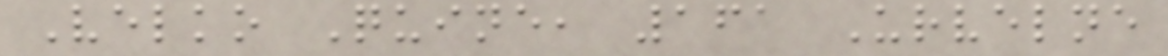Velko Quine, 161 Urvelne
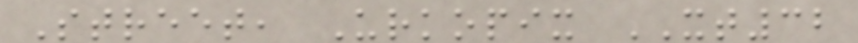Street, Urkopix XT32
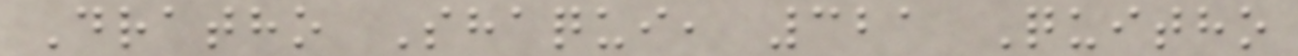Dratho Shaqui, 321 Quitho
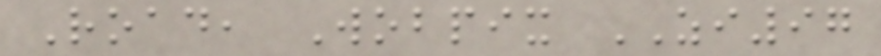Road, Wobpix ZI97
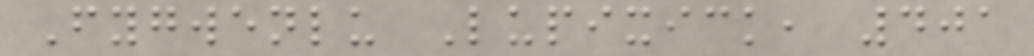Fygwenlu Lupixick, 401
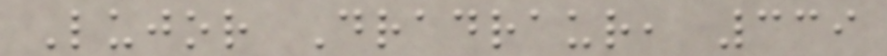Lujor Dradraur, 339
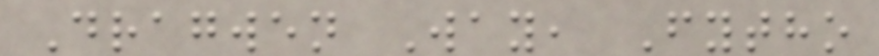Dragwen Way, Fytho
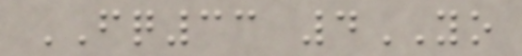FQ33 4YO
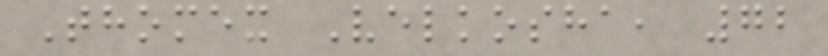Thomex Velkosha, 72
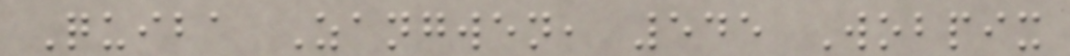Quiba Zangwen, 545 Wobpix
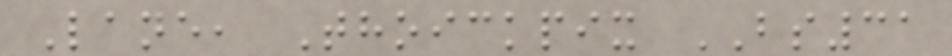Lane, Thoickpix BS31
